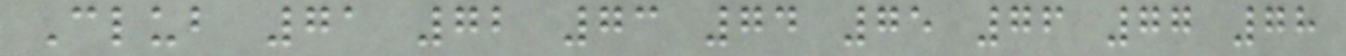Club 71 72 73 74 75 76 77 78
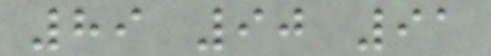89 90 91
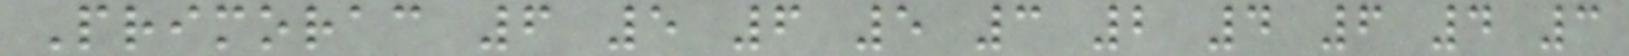Primorac 6 5 6 5 3 2 4 6 4 3
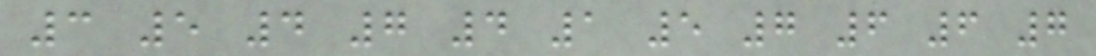3 5 4 7 4 1 5 7 6 6 7
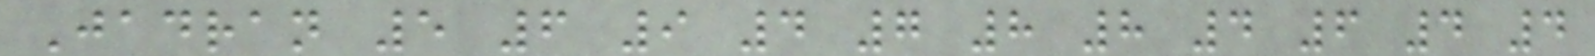Jadran 5 6 9 4 7 8 8 4 6 4 4
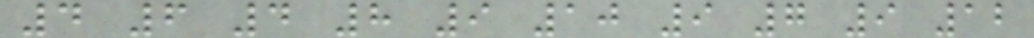4 6 4 8 9 10 9 7 9 12
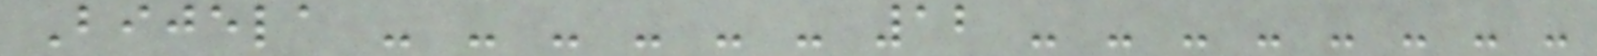Bijela - - - - - - 12 - - - - - - - -
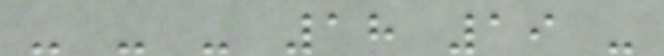- - - 18 19 -
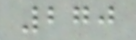270
